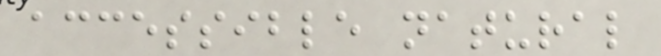accessible natural
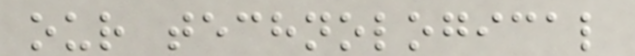our technological
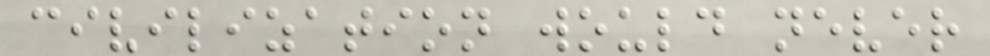civilization would never
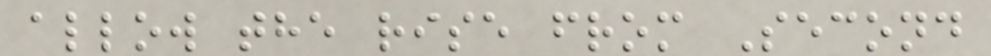allow the rise from Second
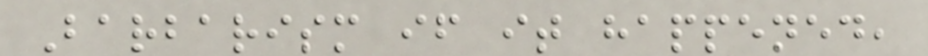Barbarism if it happened,
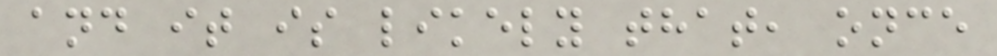and it is likely that, once
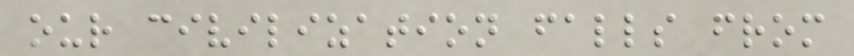our civilization falls from
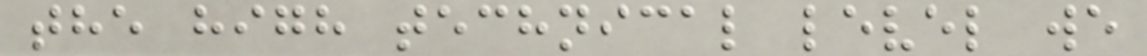the high technical level we
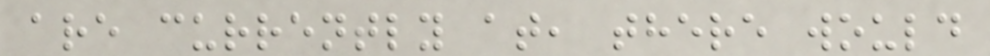are currently at, there would
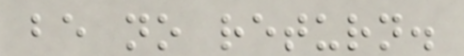be no return.
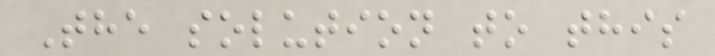The solution to this
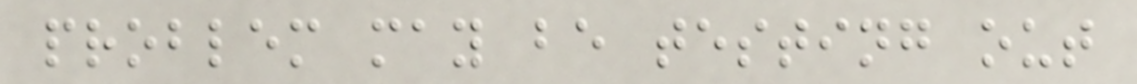problem may be testing out
